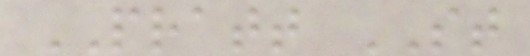PRATT ST
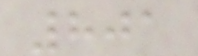801
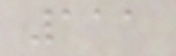111
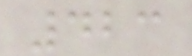423
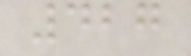427
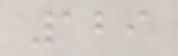129
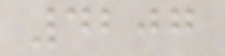4207
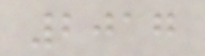2017
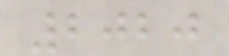2020
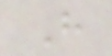H
